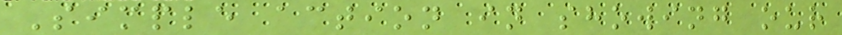Simple action in showing our
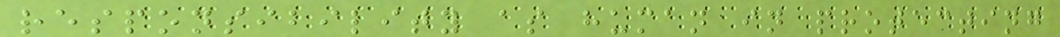responsibility as human in protecting
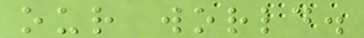our world.
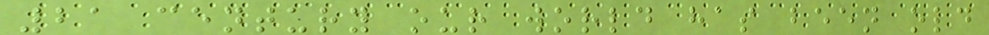21 century our world has been old
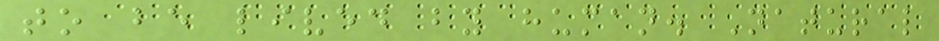to be lived by human. Natural
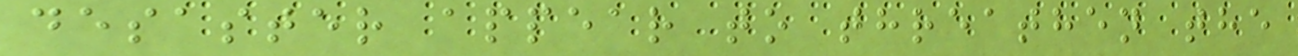desaster appear to threathen the
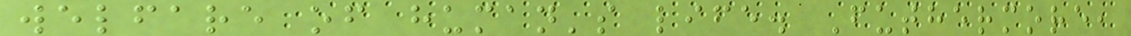welfare of human's life. Futhermore,
